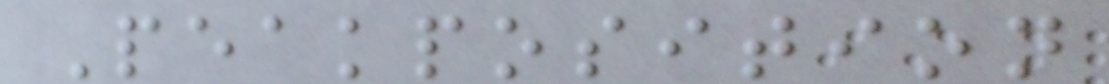Peakposition
